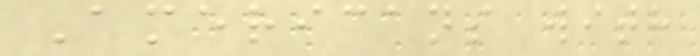Americans with
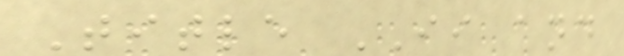Title II and
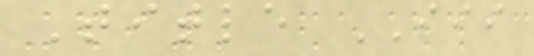Title III
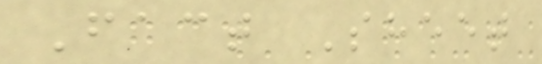Fact Sheet
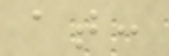at:
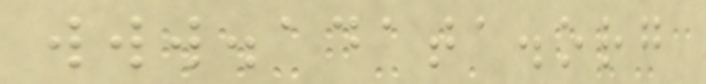www.adata.org
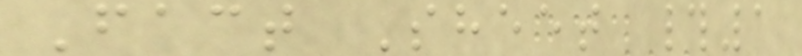Fact Sheet #1
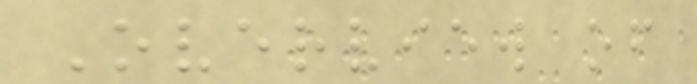Overview of
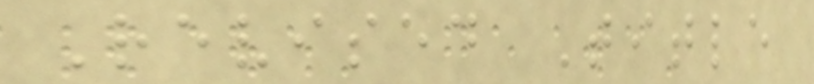Revised Title
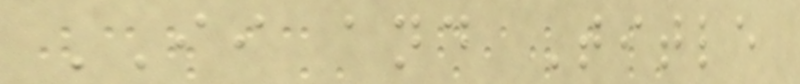II and Title
